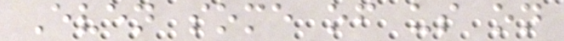Even some of us on
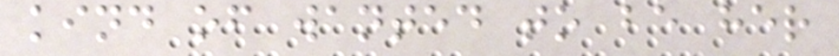kind of wanted to be her
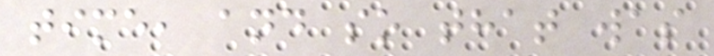time, and so that was
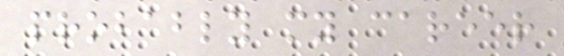probably my career
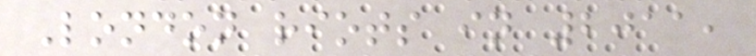London riots in 2011,
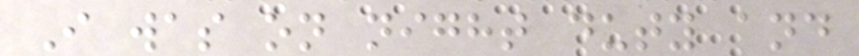I was on night duty and
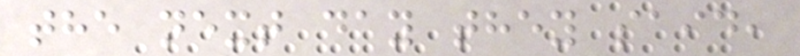the next day they said,
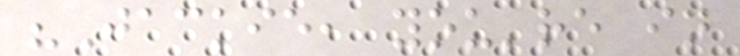"Jackie, you're in
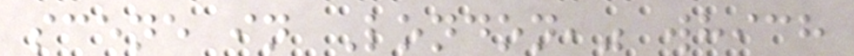scene in London," which
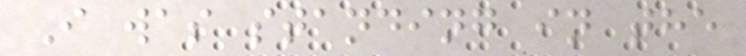I was standing in the
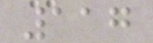117
